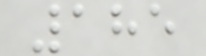185
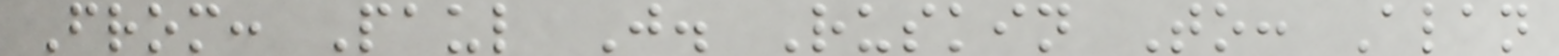From: Paul J. Ruskin To: Alan
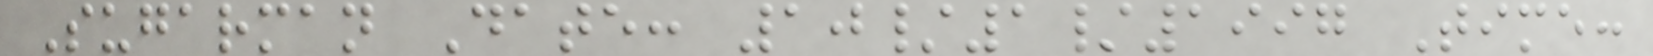Sugarman Date: 10/1/1997 Time:
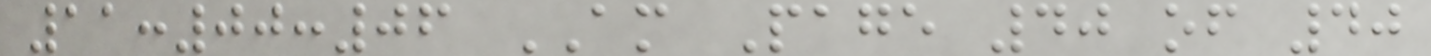11:00:06 AM Page 40 of 40
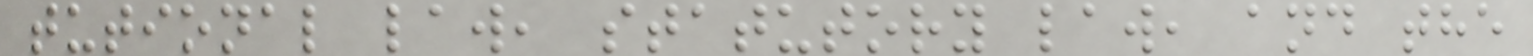tutional law, statutory law, and the
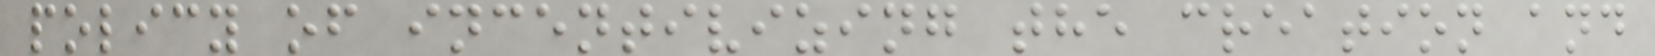policy of incentivizing the creation and
